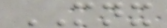MNX
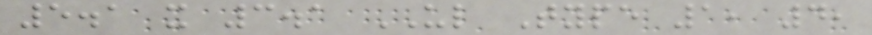5.1 x 3.1 UL Type 1, 4,
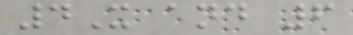4X and 6
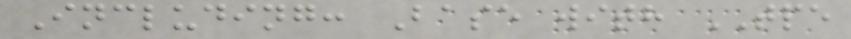Including: Base with TPE
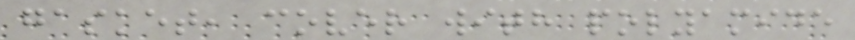gasket, cover with polyamide
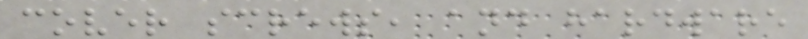cover screws, and hardware
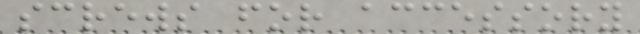screws for accessory
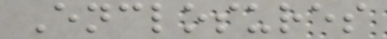Enclosures
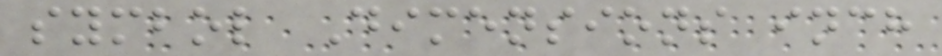symbol Dimensions inch
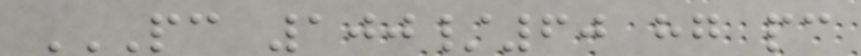PC 100/60 HG PC
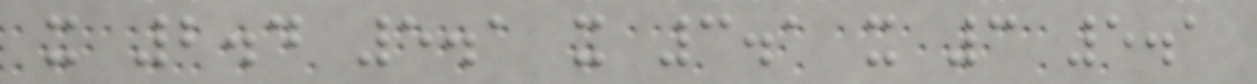x 2.4 5.1 x 3.1 x 3 5.1
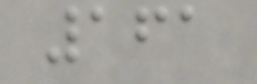161
